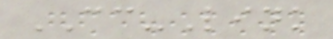CC-Link
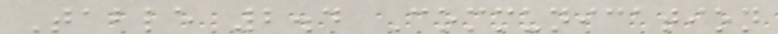Table 2.4 Communication
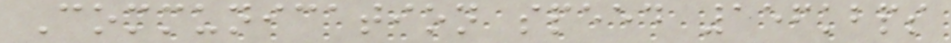Communication speed 156kbps
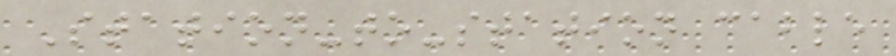Station-to-station cable
